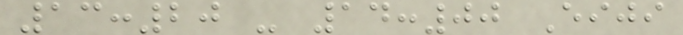13:20 - 14:00 Eiji
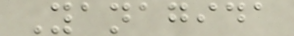Yanagida
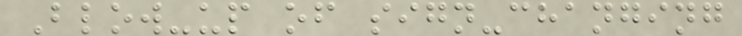Blow-up of sign-changing
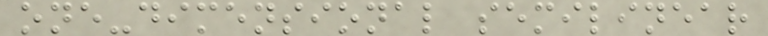one-dimensional semilinear
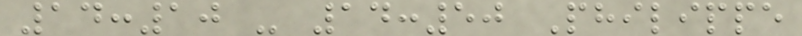14:10 - 14:50 Philippe
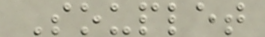Souplet
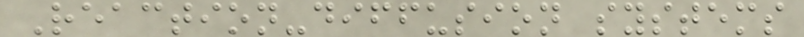Reaction-diffusion systems
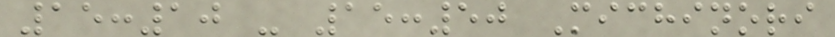15:10 - 15:50 Michinori
